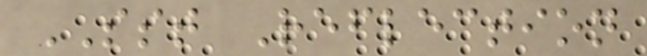SST Reflection
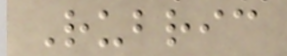Rubric
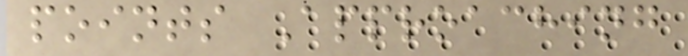points Approaching
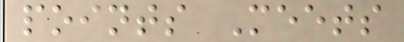points Meets
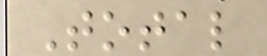Total
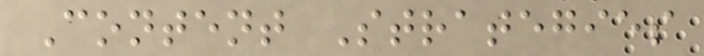Content Strategies
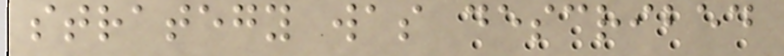strategy was described
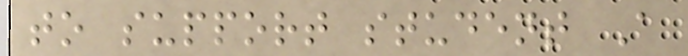to support student A
